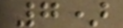7)
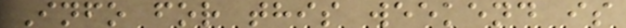Info for this weekend is
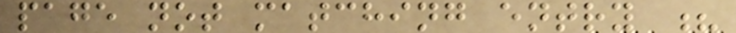page not matching entry ?
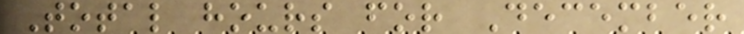Total hours for December
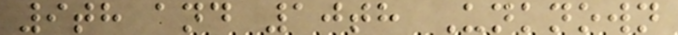9th and 10th Unknown
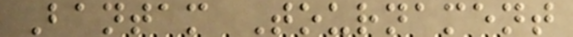Bantam Tournament
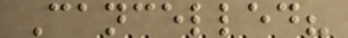Cancelled?
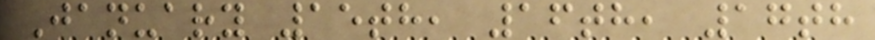January 15th, 16th, 17th
